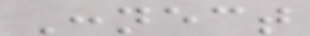Connect
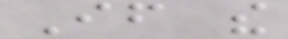If the
